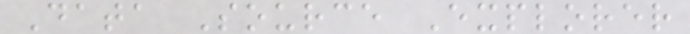Data Source Explorer
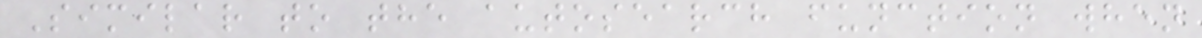Similar to the autosearch function when
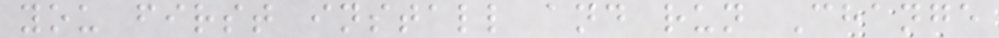you first install and run Change
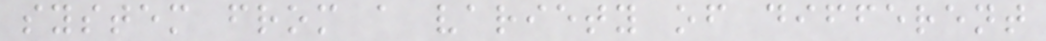system from a variety of different
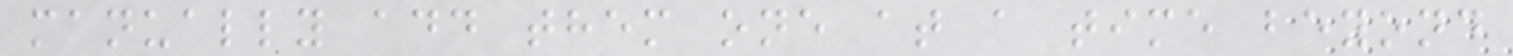manually add them one at a time beyond
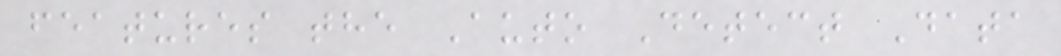features the Auto Detect Data
